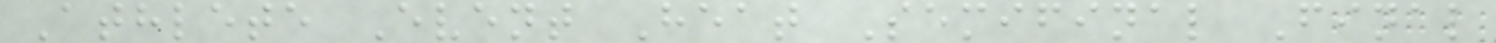Athlete Event Heat Semifinal Final
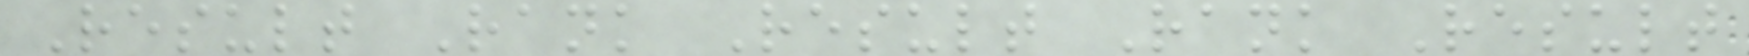Result Rank Result Rank Result
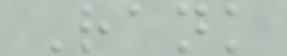Rank
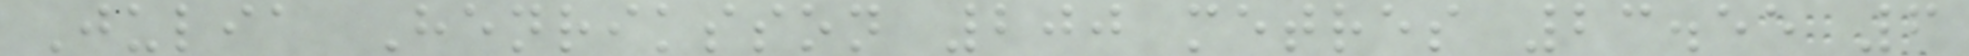Julia Henriksson 200 metres 23.55 6
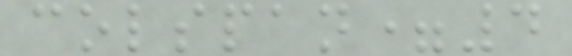colspan=4
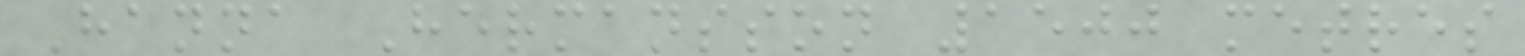Hanna Hermansson 1500 metres
